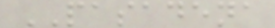PASADENA
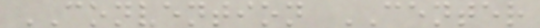CONVENTION CENTER
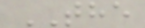THE
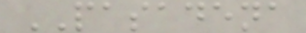PASADENA
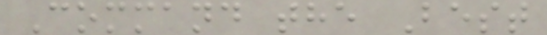Command the Best
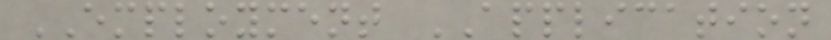EMPLOYMENT APPLICATION
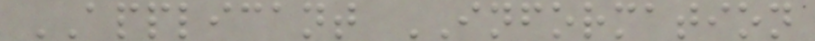APPLICANT INFORMATION
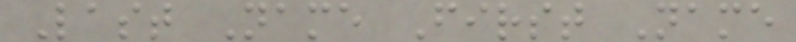Last Name First Name
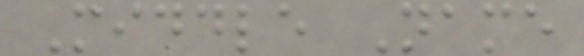Middle Name
